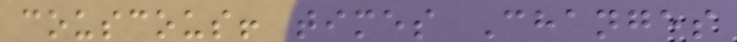couscous! times Changes
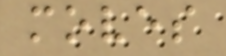moves
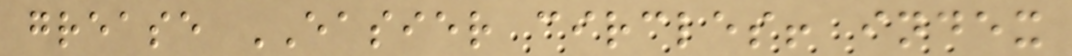grease EASIER circles! index
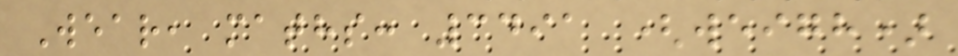Wear, maths: 3491 (weigh)
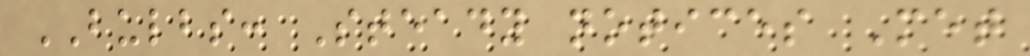BULBS: Steady notices Met
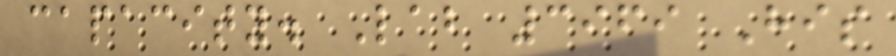capacity. Lab 3969 His
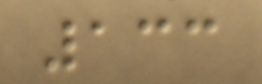133
